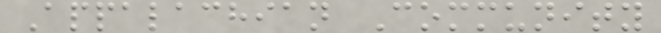Appalachian Community
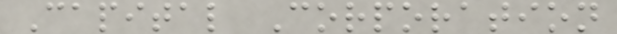Capital Corporation
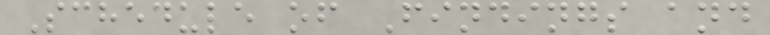Schedule of Findings and
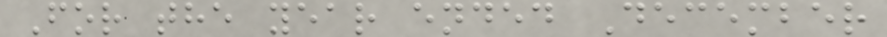For the year ended December
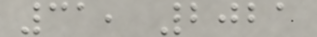31, 2021
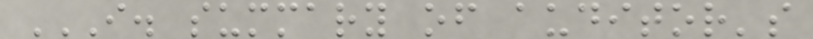I. SUMMARY OF AUDITOR'S
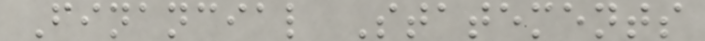Financial Statements
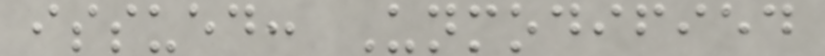issued: Unmodified
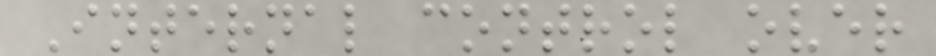Internal control over
